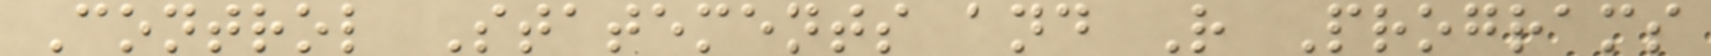Control Statements and R Programs
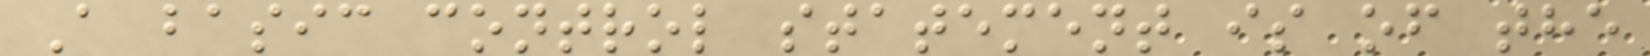A basic control statement is of the
